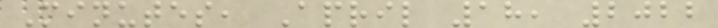Minutes, April 18, 2022
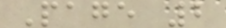Page 2
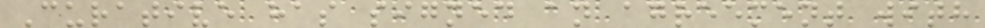Curative has signed an agreement with
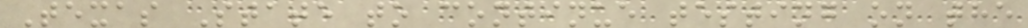Texas State to continue testing on the
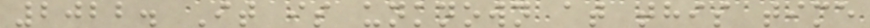2022. It is unknown at this time
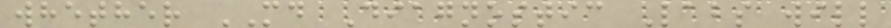whether MD Diagnostic Labs will
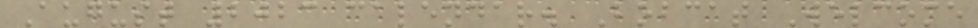August 2023 calendar. Bobcat Welcome
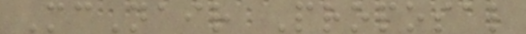McNair Proposal
